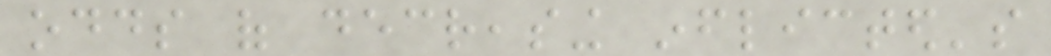odds of decreasing inflicted's
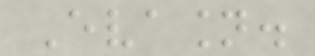Evasion.
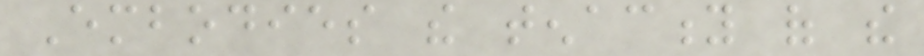Embodies the tenacity of the
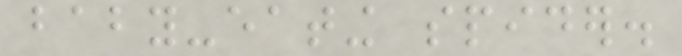baby-eating spider.
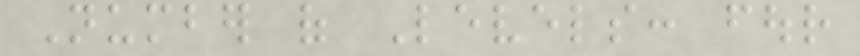Number of Levels: four
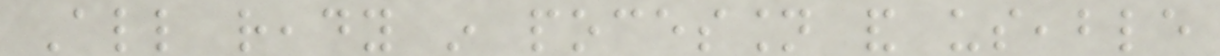All ready in pocession and useable
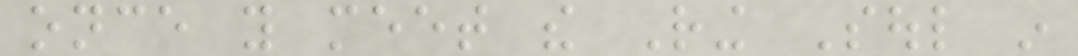once you meet the Ring Soul in
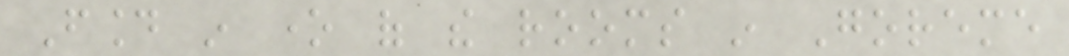Found in one of the rooms in Goreme
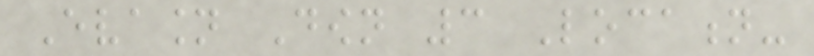Evasion Down 3 Location-
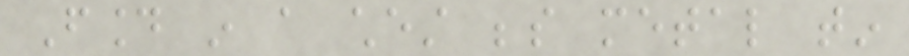Found in a chest beside metal tin
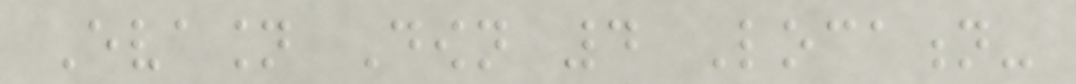Evasion Down 4 Location-
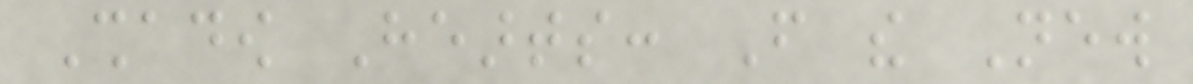Shadow Hearts: From the New
